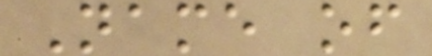Name of
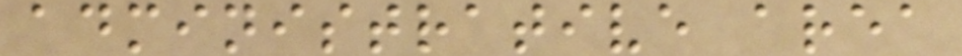administrative area
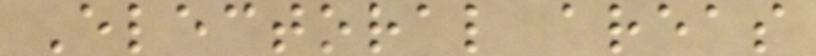Electoral areas
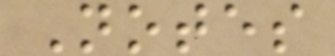Notes
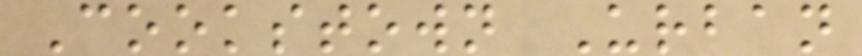Cookstown Urban
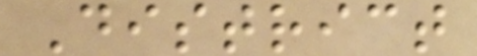District
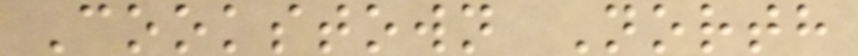Cookstown North
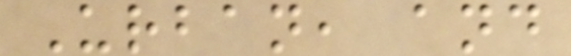Urban, and
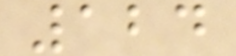124
